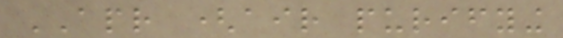APR (air purifying
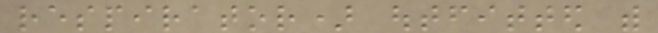respirator) outfitted with
